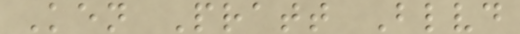Ken Pratt Blvd
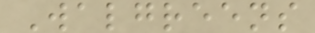Walgreens
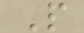P
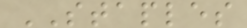STAPLES
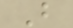B
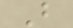B
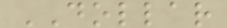DOLLAR
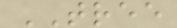TREE
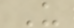U
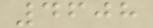4608
